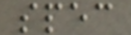spec
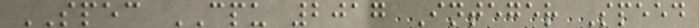SPEC CPU 2017 Integer Speed
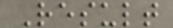Result
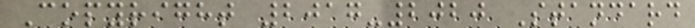Copyright 2017-2020 Standard
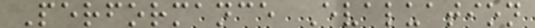Performance Evaluation
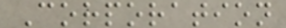Corporation
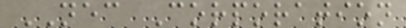NEC Corporation
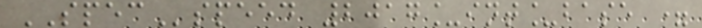SPECspeed 2017_int_base =
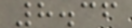8.36
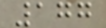177
